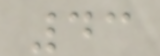43
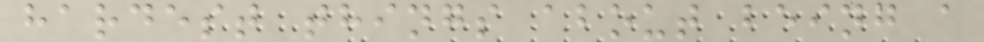hardest things about being a
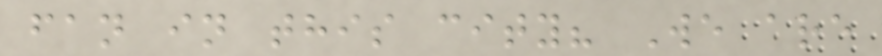fan in this city? We are
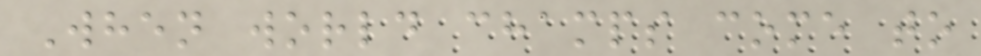When world champs come to
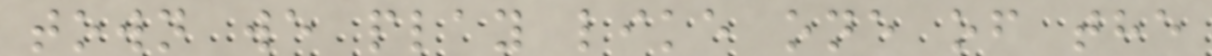town we play like one of the
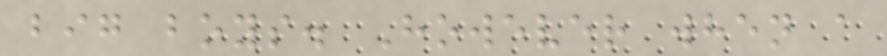big boys. However when a
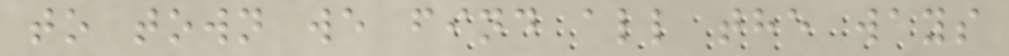to town we find all the ways
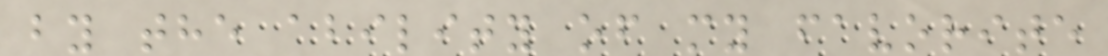by the ability of my favorite
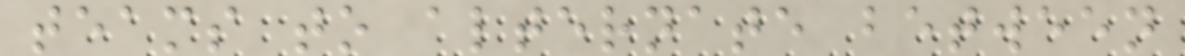teams to alternate between
